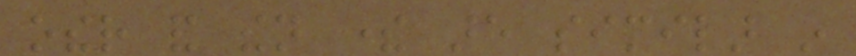other and then there are similar in
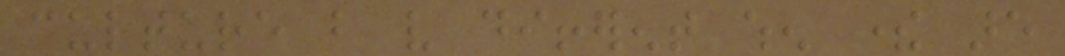culture but very different when there are
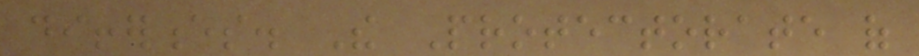differences. The Protectorate of
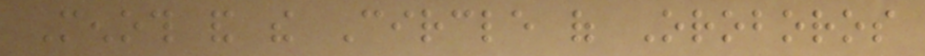Menoth and the Circle of Oroboros
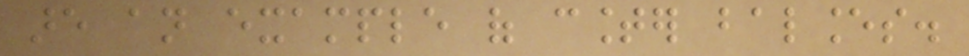are an example of counter balances.
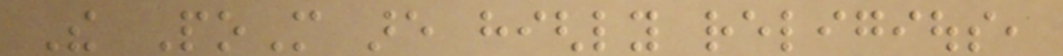The PoM are highly religious,
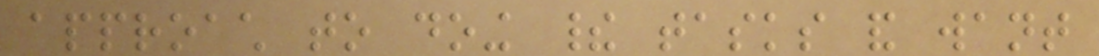approach to doing their tasks and want
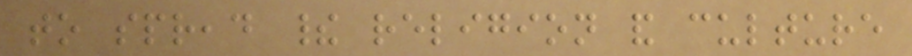to spread their religion and culture
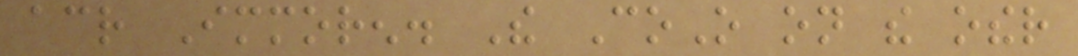across Immoren. The CoO on the other
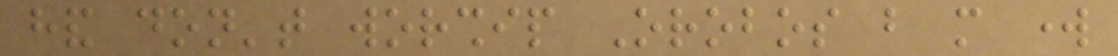hand don't worship Orobos but more work
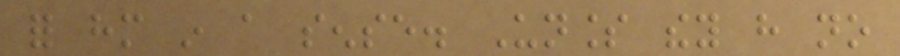for him in a sense. Unless they have no
